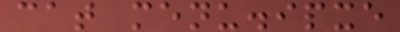cat menu.ipxe
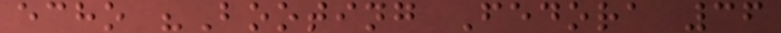echo "Booting Fedora 36
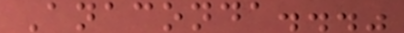Anaconda..."
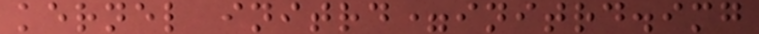kernel initrd=initrd.img
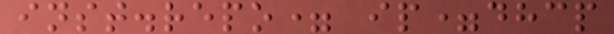inst.repo= ip=dhcp
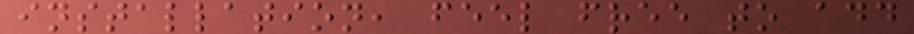installation, feel free to add
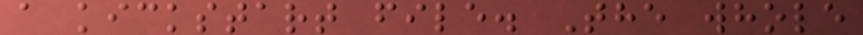a kickstart file. The whole
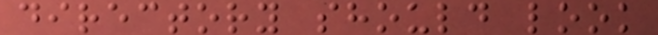directory should look
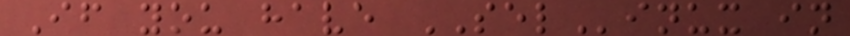If you have SELinux in
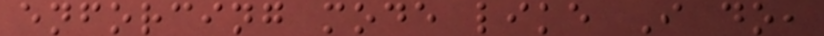enforcing mode like I do,
